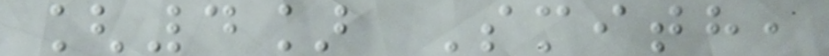[4] Smith,
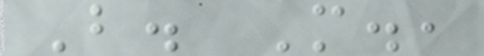B. M.,
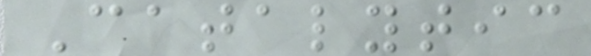Catalytic
